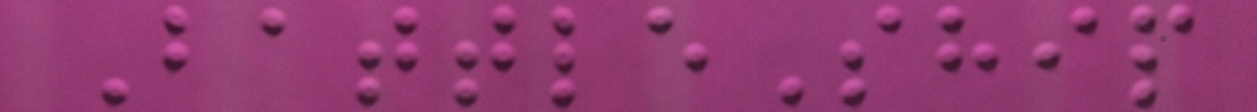BattleShip
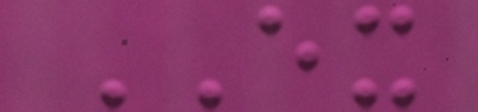EX
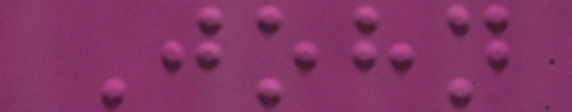John
